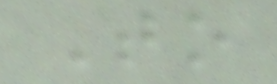To
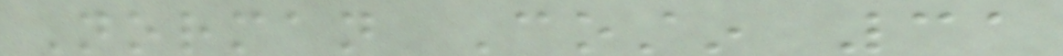Norman Costin 31
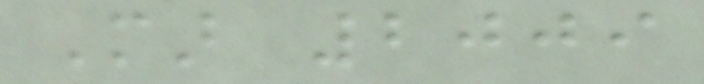Mar 2009
